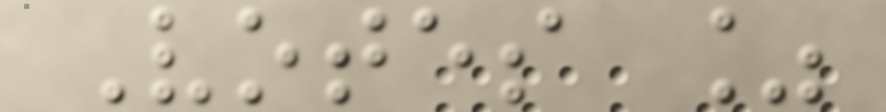Votes %
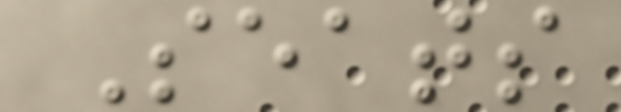Seats
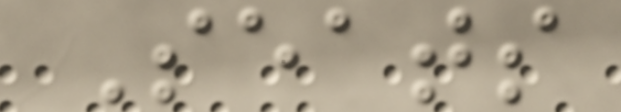Seats
